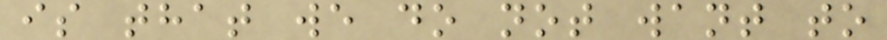is that we do not want to
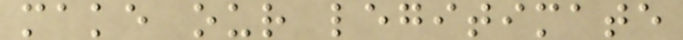make our legitimate
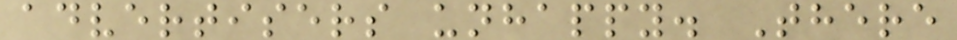advertisers unhappy. There
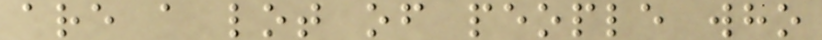are a lot of people who
